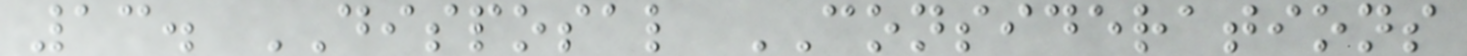13. DISPOSAL CONSIDERATIONS
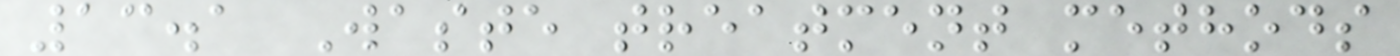13.1 Waste treatment methods
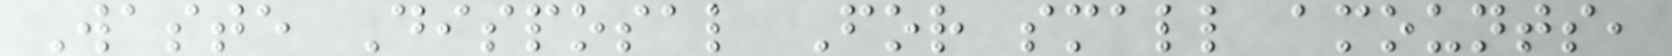Waste Disposal For small amounts,
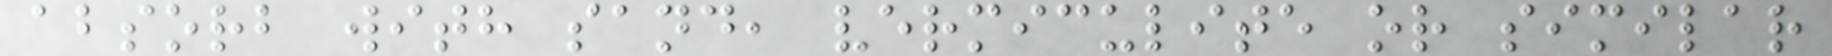absorb with sand, vermiculite or similar
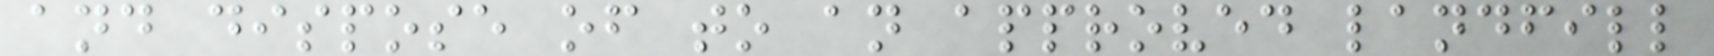and dispose of to an approved landfill
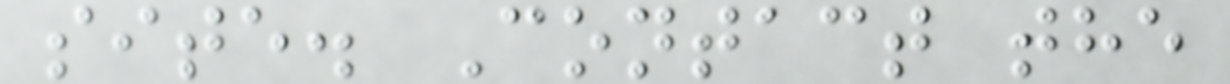site. Contact the
